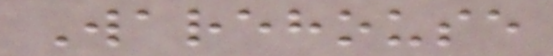Warehouse
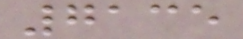7135
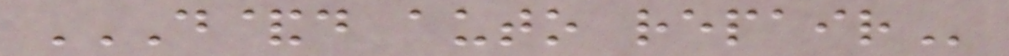D&D AUTO REPAIR
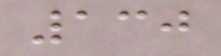130
